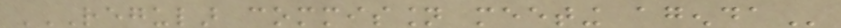REGULAR COMMISSION MEETING AGENDA
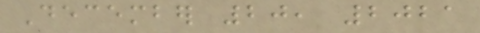December 20, 2021
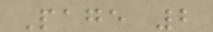Page 2
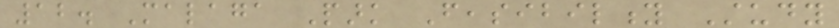12. Malaga Park Feasibility Study
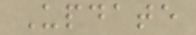Update
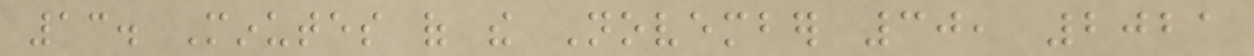13. Minutes of the November 30, 2021
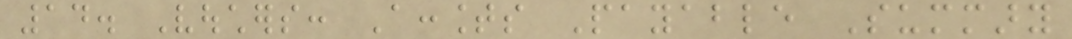14. Vouchers: Accounts Payable Summary
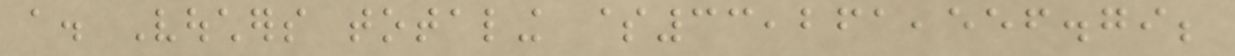a. Vouchers totaling $33,261,556.79;
